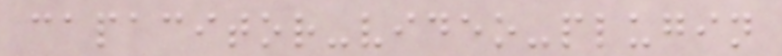capacitor-video-plugin
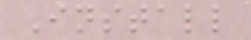Install
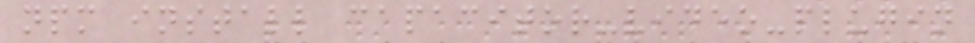npm install capacitor-video-plugin
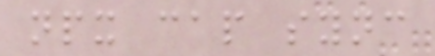npx cap sync
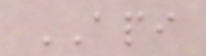API
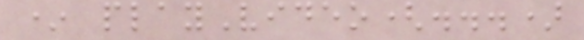* playVideo(...)
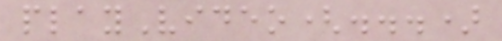playVideo(...)
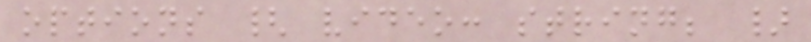options { video: string; }
